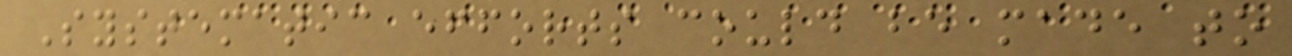Systematic efforts could be made to
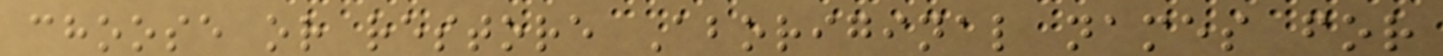choose or restore Aboriginal names for
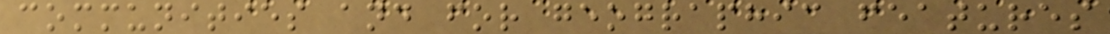communities and for geographic features
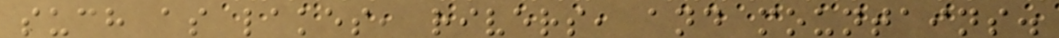such as lakes, rivers, and mountains.
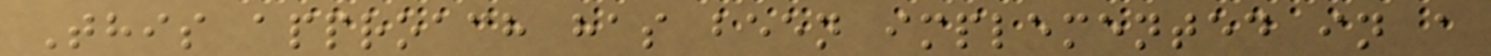This approach has been implemented in a
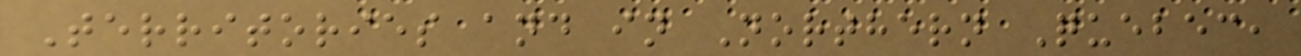Territories and in Northern Quebec,
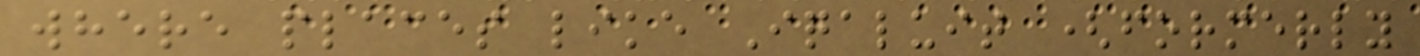where places like Iqaluit (formerly
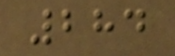284
